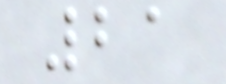21
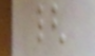{
